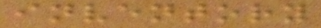inventory
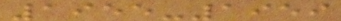1955-1959
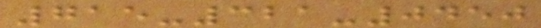715-321-0450
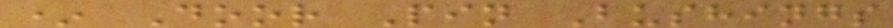* Door Pin Bushings
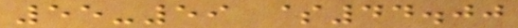55-59 $44.00
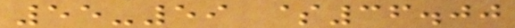55-59 $36.00
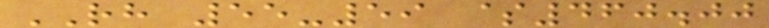RH 55-59 $460.00
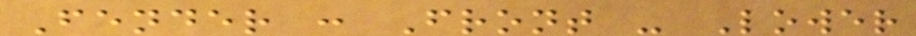Fender : Front - Lower
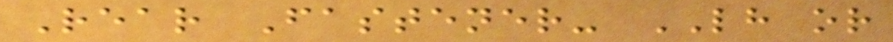Rear Fastener- LH or
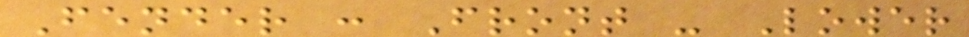Fender : Front - Lower
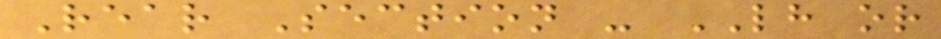Rear Section - LH or
